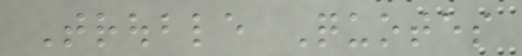Trouble Quotes
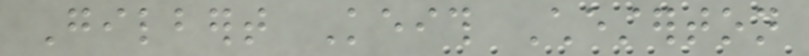Gilbert Keith Chesterton
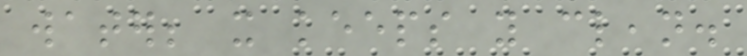water; it keeps you clean.
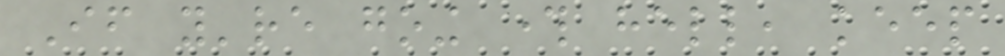If you're going through hell, keep
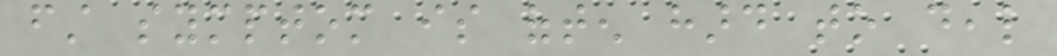first symptom is often hard to deal
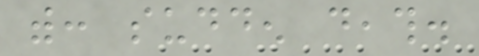with: sudden death.
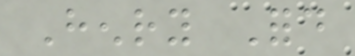Henry Ford
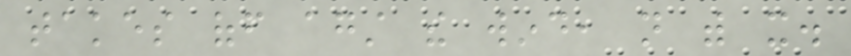takes off against the wind, not with it.
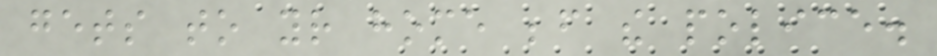gets to your home before the police.
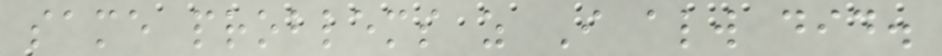same problems as I always did.
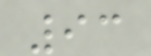93
